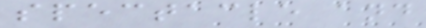spectacle and
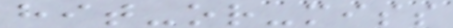hit-or-miss
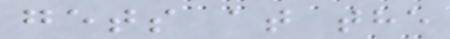gets at the
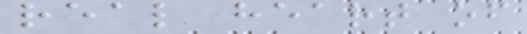real heart of
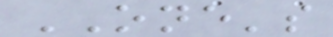ONE's
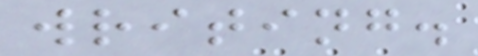writing.
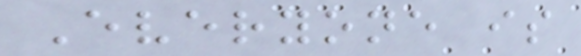Everyone is
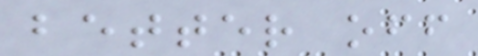better off
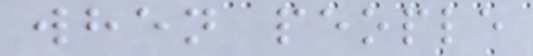when people
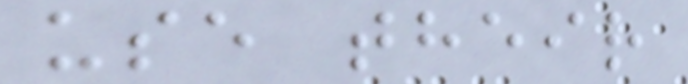use their
